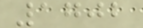1702
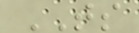TS
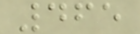465
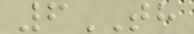6TH
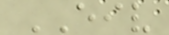EIV
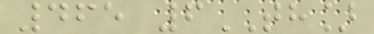465 6TH]
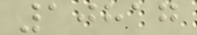10817
